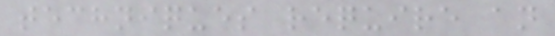techniques require an
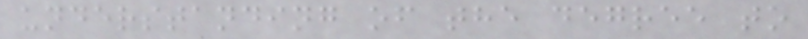understanding of the degree to
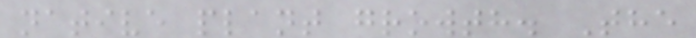native plant growth. The
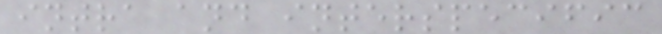intra and interspecific
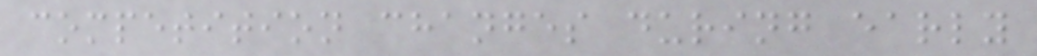competition changes during early
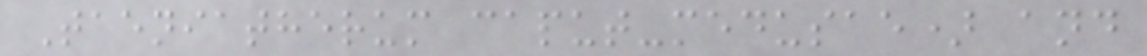Taeniatherum caput-medusae) and
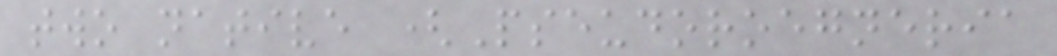two native (Pseudoroegneria
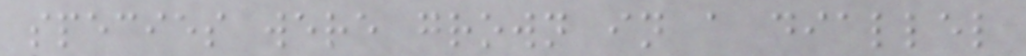species were grown in a diallel
